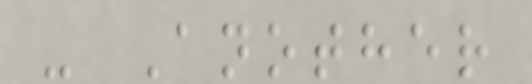- Another
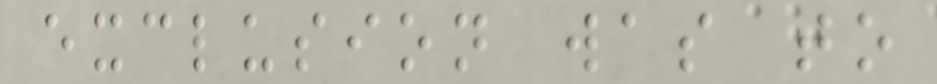exclusion was to
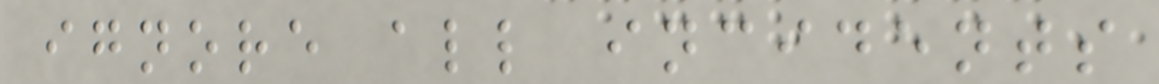ignore all incidents
